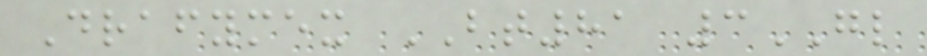Drafymex BT81 3GL
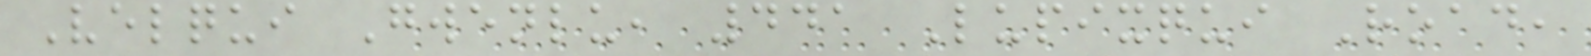Velqui Gwenlu, 441 Lupixqui Road,
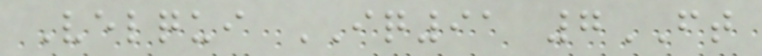Velqui IQ91 7FT
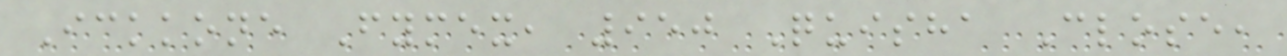Ickkone Fymex, 950 Quisha Close,
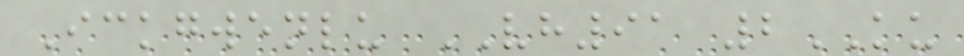Ickgwenlu VH91 2KU
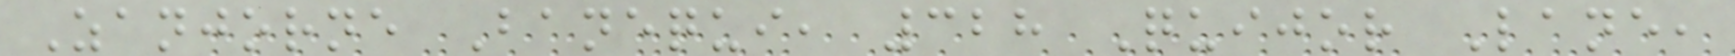Zanjorne Banequi, 328 Quijor Lane,
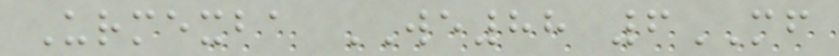Urmexba WE88 6MF
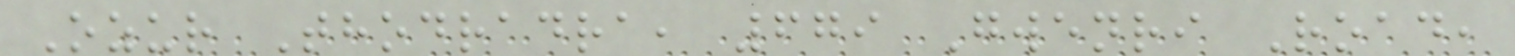Ozur Thodradra, 679 Gwenri Road,
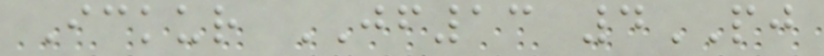Ickur JF13 4PJ
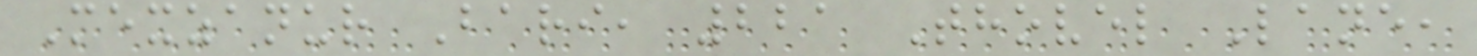Mexzanur Bari, 221 Thovel Lane,
